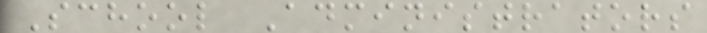School Administrators
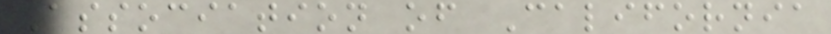Association of California
